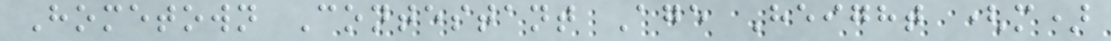Hometown Contestant Age Height (m)
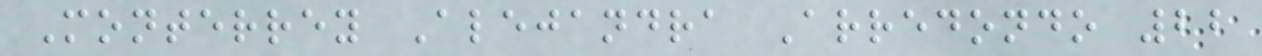Monterrey Alejandra Arredondo 22
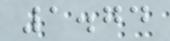1.74
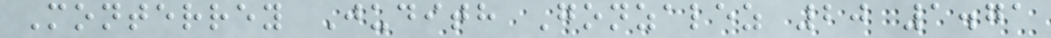Monterrey Judith Gonzalez 20 1.71
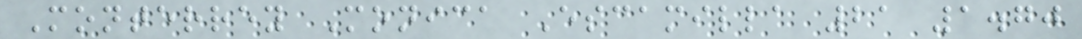Monterrey Monica Escamilla 21 1.70
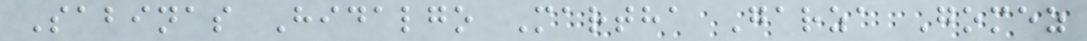Sabinas Hidalgo Martha Garza Gomez
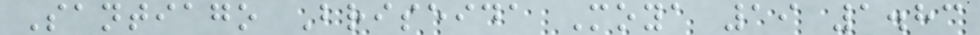Santiago Briseida Moya 19 1.83
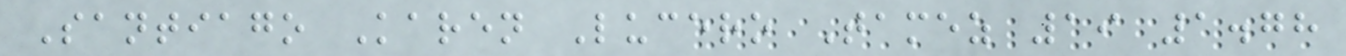Santiago Karen Lucero Tamez 19 1.78
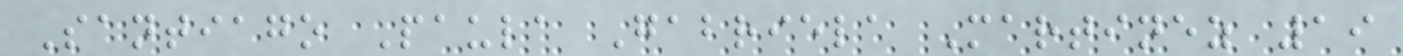Santiago Paula Gabriela Martinez 19
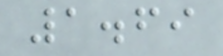1.69
